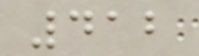412
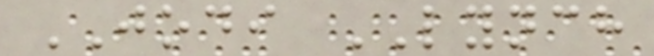JODI LYNCH
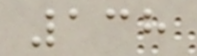138
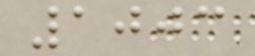1003
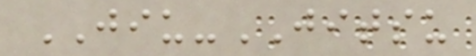JIU-JITSU
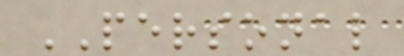PERSONAL
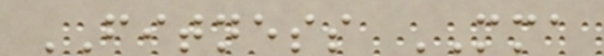FITNESS MMA
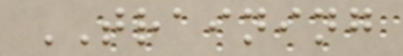TRAINING
